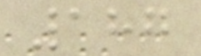187
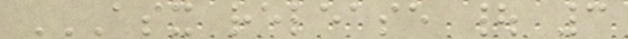ASX RELEASE | 3
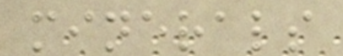minerals
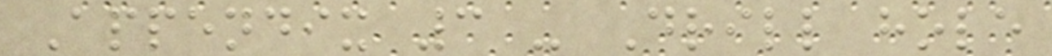Appendix 3 - Drill hole
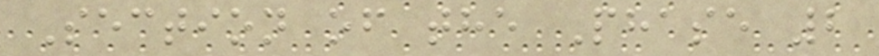Section of the Phase 2
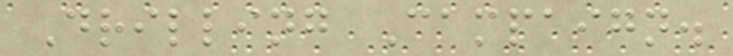Drilling Campaign.
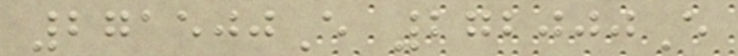271500E 272000E
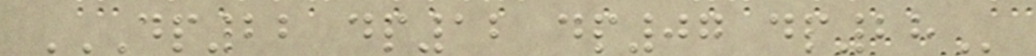DP22 DP12 DP07 DP28
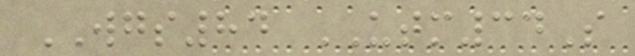WGS84 UTM34S
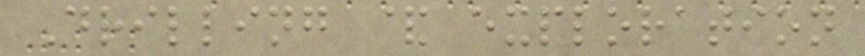Drilling & exploration
